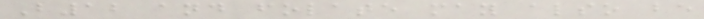B12 and folate may also be
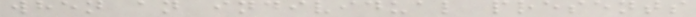when an individual presents
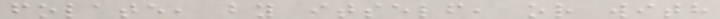folate, by itself, or with
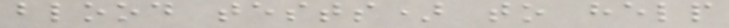blood tests) to help
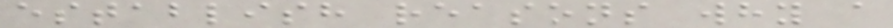establish reasons why a
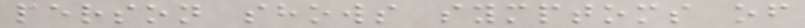person shows symptoms of
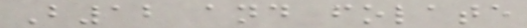B12 and folate
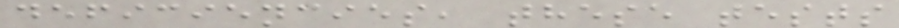deficiencies, these tests
